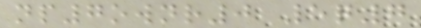np7ownr0 5q7
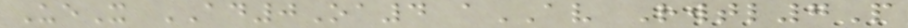UeX AD0Oa4 aAV Rwtl7P
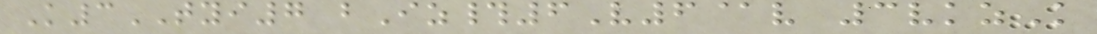K3TYI7 bIz#6V6@v 3vkzK
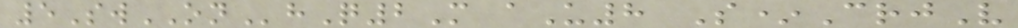5SwONhQ2M aU8 S*CrjV
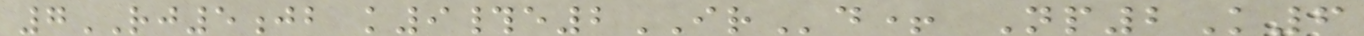7RJ5jb k9#e2IRd+ Np2K6
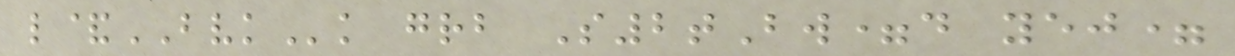l&BVKk grb S2tBw=d yej=
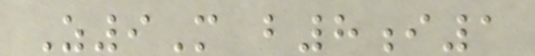Z9M b8i1
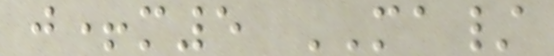j+m5 MA/
